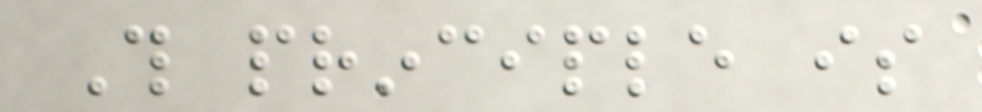This principle is
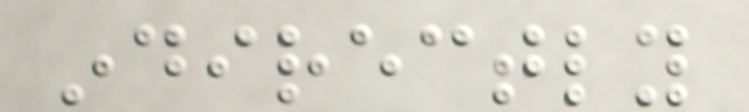indirectly
